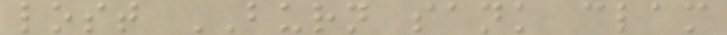lost BURN sank clam
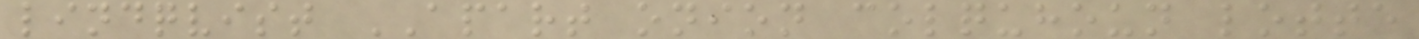lindqvist APART onion colquhoun lotte
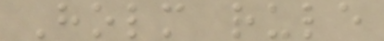Holm rule
